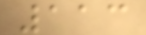113
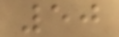50
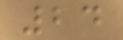24
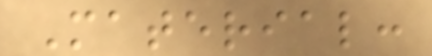Material:
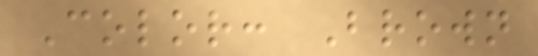Color: Brown
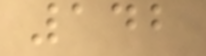142
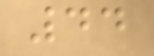44
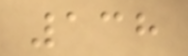138
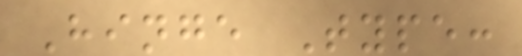Hinge Type:
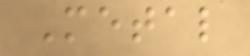Metal
